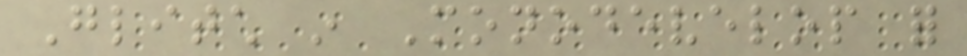Glitch in Monodevelop for
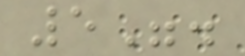5".
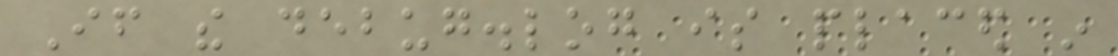If the debug.log is placed in
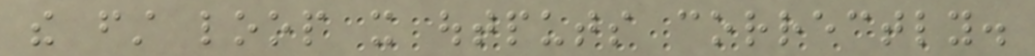the first loop it outputs correctly.
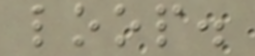loop.
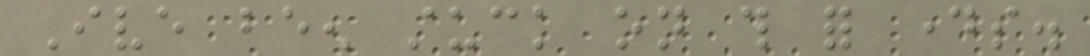Ive been stuck on this for days.
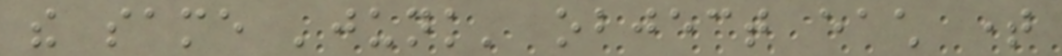the same 'junk' object each time
